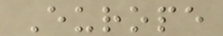Europe
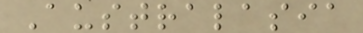Australasia
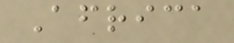Africa
